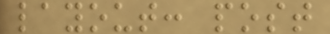layout: post
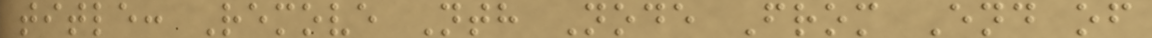title: Remove Nth Node From End of
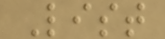List
